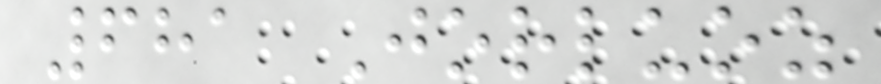681 Jorluoz
